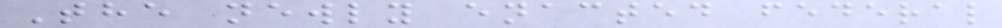The newly enacted federal
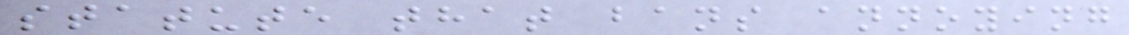statute that bans annoying
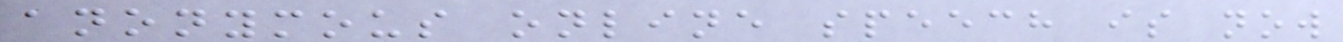anonymous online speech is now
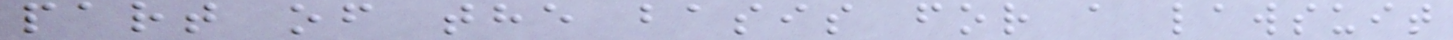part of the basis for a lawsuit
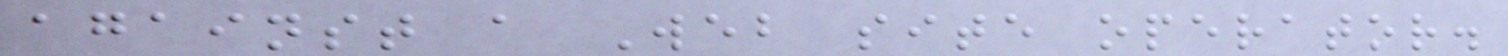against a Web site operator.
